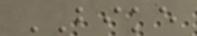BIKE
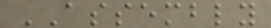ASSEMBLY
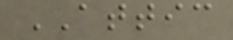ATTIC
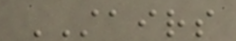STAIRS
